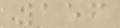156
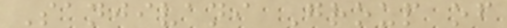Sanjivani Group of
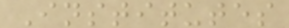Institutes
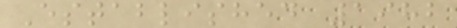Established 1982
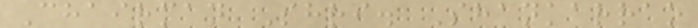Chairman Shri. Shankarrao
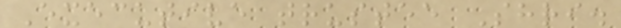Executive trustee Shri.
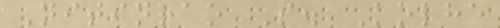Nitinrao S. Kolhe
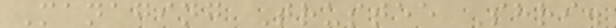Managing Trustee Shri.
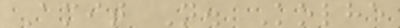Amit N. Kolhe
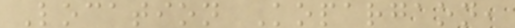Location Kopargaon,
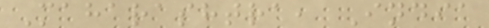Maharashtra, India
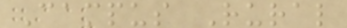Campus Rural
